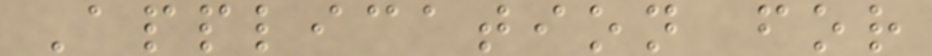Application for
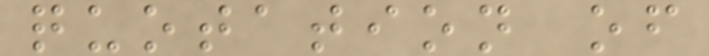quotation of
